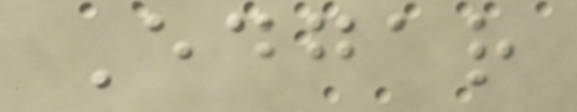Edgar
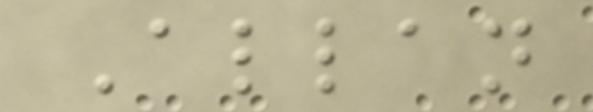Allan
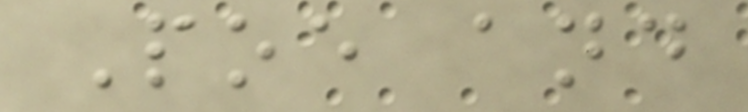Poe and
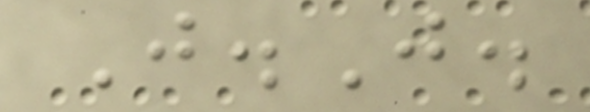J.J.
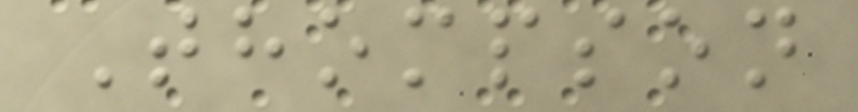Thompson
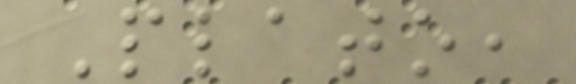Plato,
